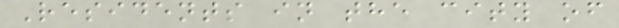Residents in the city of
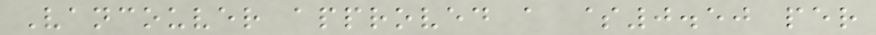Vancouver approved a $0.50 per
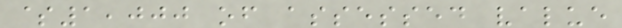$1,000 of assessed value
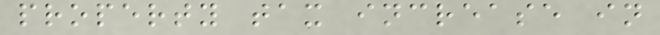property tax increase in
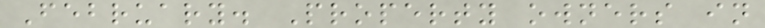February. Property owners in
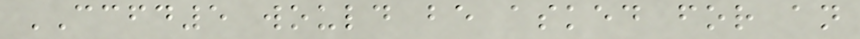CCFD5 would be asked for an
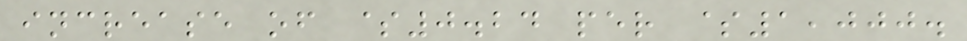increase of $0.24 per $1,000.
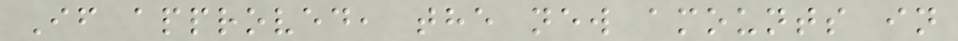If approved, the new amounts in
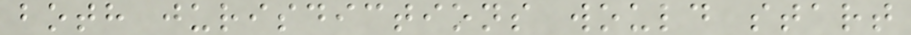both jurisdictions would start
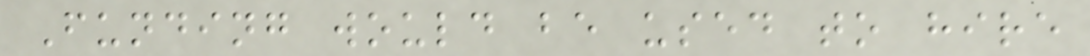Funding would be used to hire
